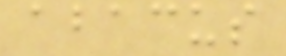abacus
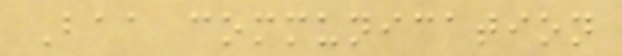Baa communication
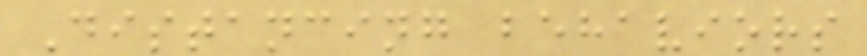Distancing behaviors
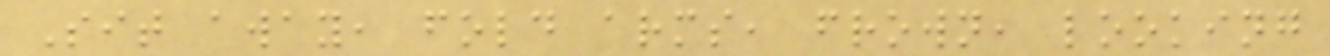Sit away, fold arms, frown, looking
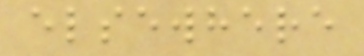elsewhere
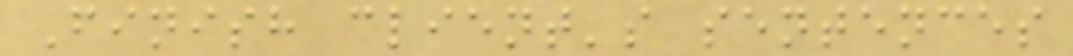Finish client's sentences
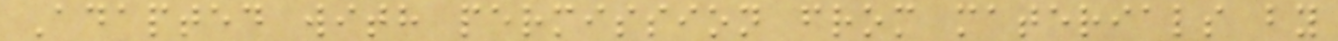Adapted with permission from materials by
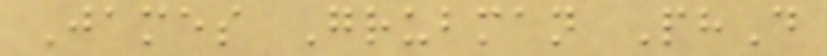James Grubman PhD
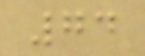74
